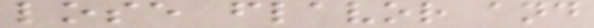lose flavor and
